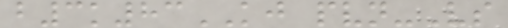b3k83KJ pvn-Vs
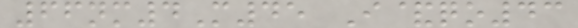66nm4M45 I&qo43
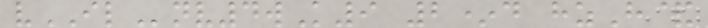vILnv4wK9 2*d hzH&
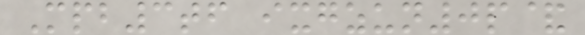Mpb3tf ixgzun0p&
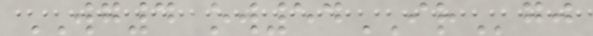WG4 ow54IRgj
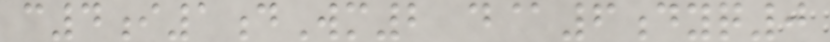c4i1dWm2 d@6dyq0
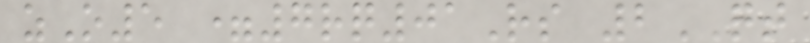zO5 =7rq01Rs 2QT
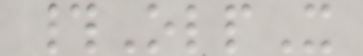#OlpX
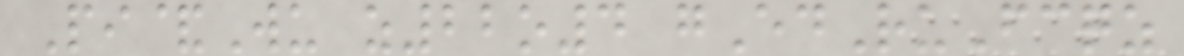Pi&Wu z22o4 gEdRuFcqz
